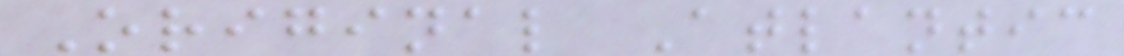Original Atlantic
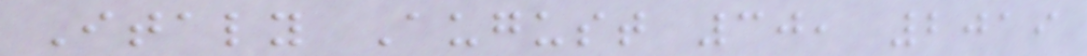Italy August 30, 2019
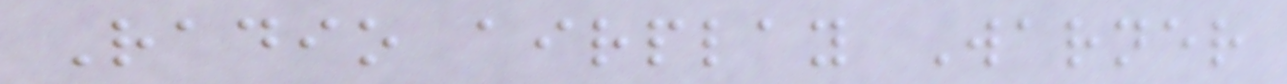Radio airplay Warner
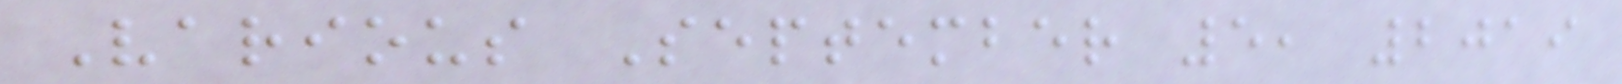Various September 5, 2019
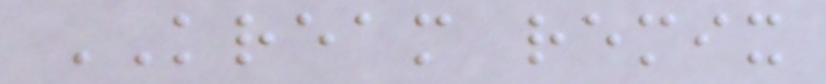KREAM remix
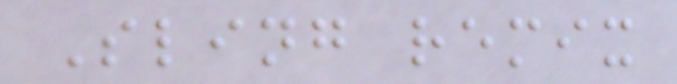Sling remix
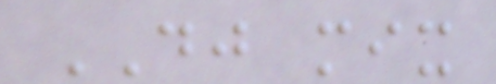DJ mix
